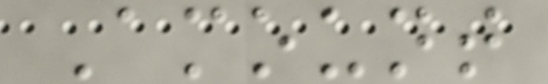Amount
